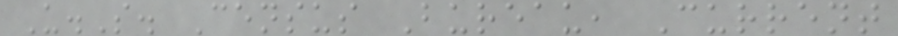U.S. Census Bureau, Current
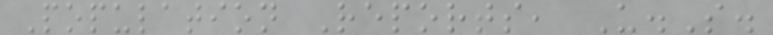Population Reports, U.S.
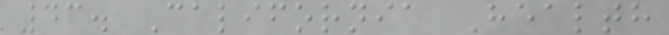43. California Health
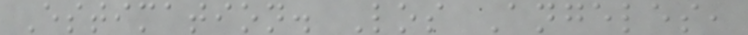Estimation. Los Angeles,
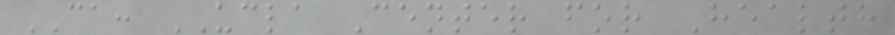CA: UCLA Center for Health
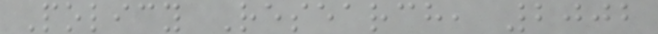Policy Research, 2002
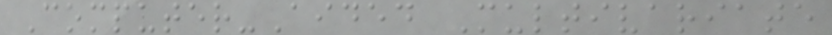Computer-Aided Multivariate
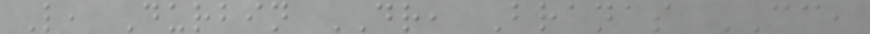L, Durbin DR, Branas CC,
